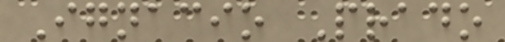Ignacio Prado
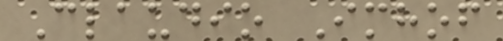Claudio Imhof
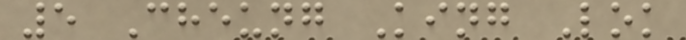5 Cheung King Lok
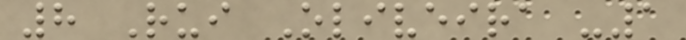8 Rui Oliveira -1
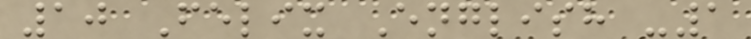10 Felix English -1
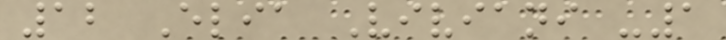12 Elia Viviani -1
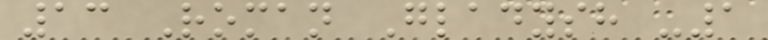13 Roman Gladysh -1
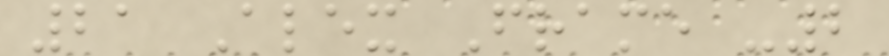21 Alex Frame -2
